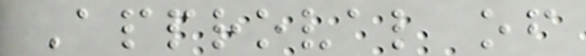Approval of
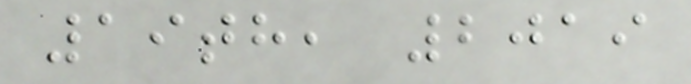19th, 2019
